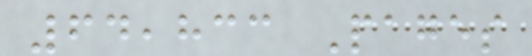64,833 Pages
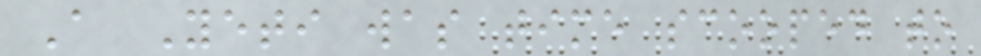A Yeti was time scooped to
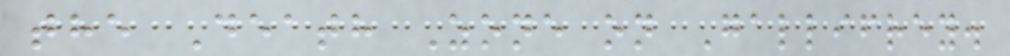the Death Zone on Gallifrey.
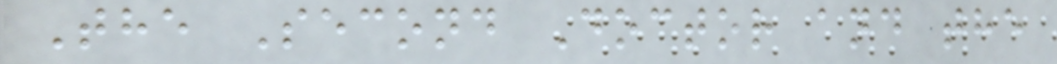The Second Doctor and the
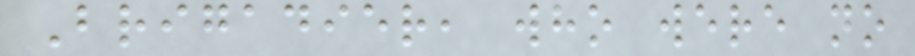Brigadier, who were no
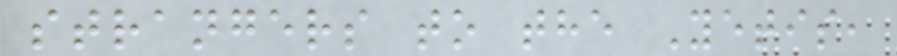strangers to the Yetis,
